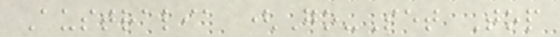Australia (Go-Set Top
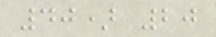40) 20
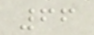66
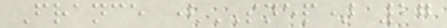France (SNEP) 27
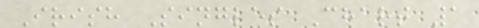Irish Singles Chart 1
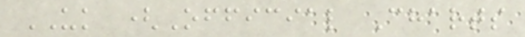UK (Official Charts
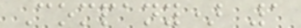Company) 1
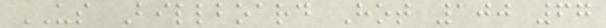US Billboard Hot 100 67
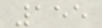155
